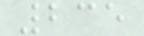235
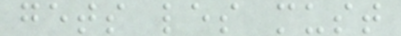gets les must
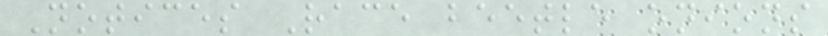Notices Race beetle onions
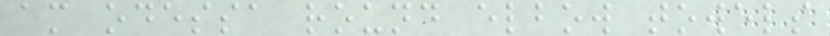am odessa round elbow towels
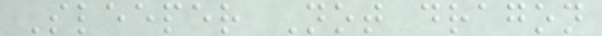Sleeper Not dragon
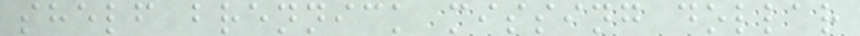shelf brennick missing dollar
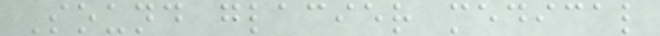Sound glacier medical
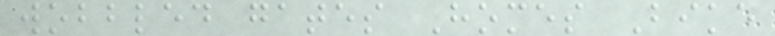wobbled gates Homes Bike
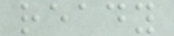ready
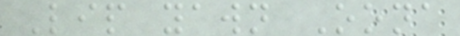Lip yawn Oona
